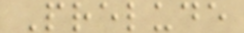Prelude
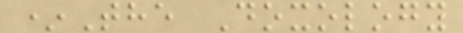*The Doxology
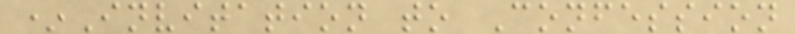*Invitation to Confession
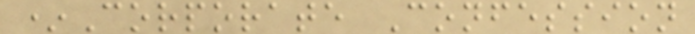*Corporate Confession
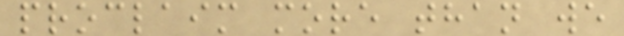proclaim more than we
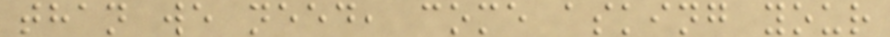than we need, come asking your
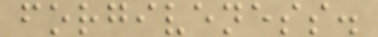forgiveness.
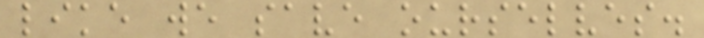like we save ourselves.
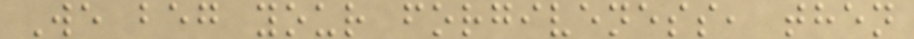We beg your forgiveness, then
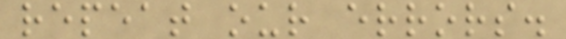repeat our errors.
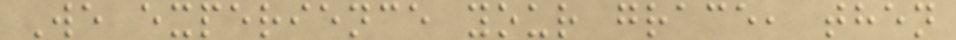We experience your grace, then
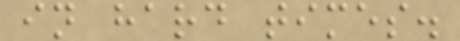in hard times.
